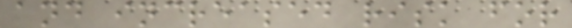and increased risk for
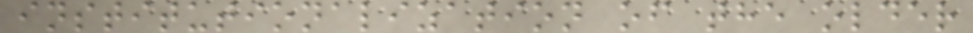institutionalization of the older
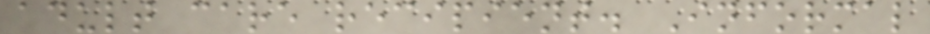adult care recipient. Informal
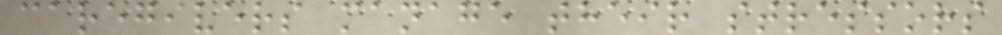caregivers manage their stressors
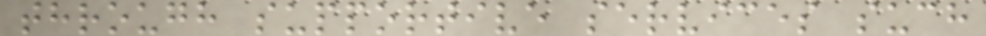through supportive services such
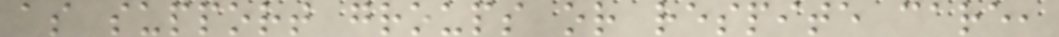as support groups or respite care,
